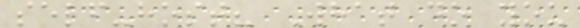self-host? What do you
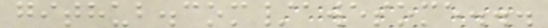github.com/awesome...
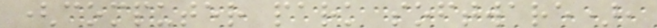(computer park software),
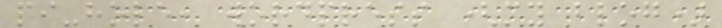pi-hole, wordpress (my blog)
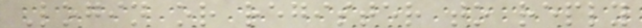Login or register to reply
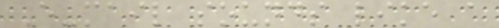E-mail sounds like a
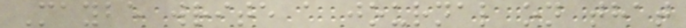Maybe write a journal on that
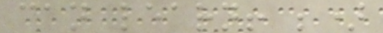can learn! ;)
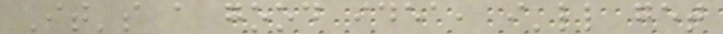It's a good idea, i'll get
